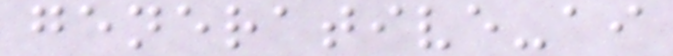generative-ai
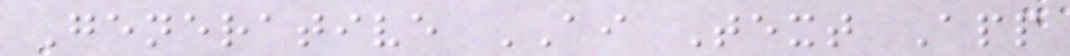Generative AI Text App
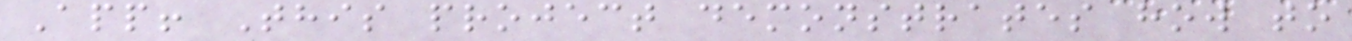App! This project demonstrates how to
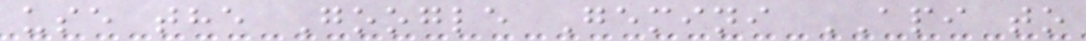use the Google Gemini API to
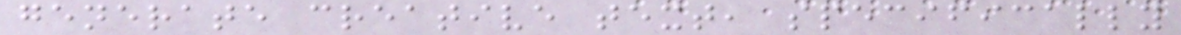generate creative text, specifically
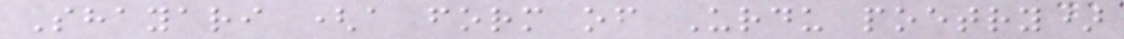Shayari (a form of Urdu poetry)
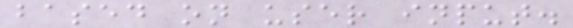based on user input.
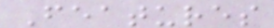Features
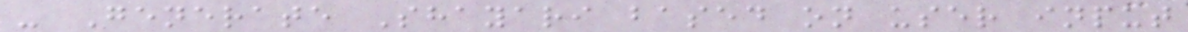- Generate Shayari based on user input
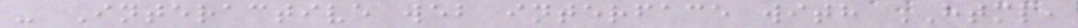- Interactive web interface with HTML,
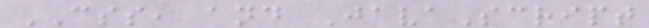CSS, and JavaScript
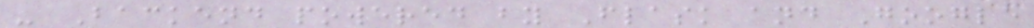- Backend powered by Flask and Google
